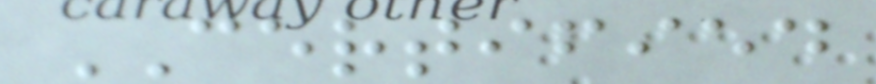CERTIFIED
